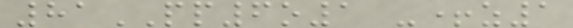81PP6o1 -+z1
